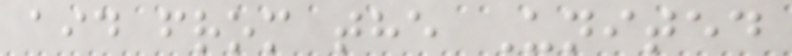aid from the United
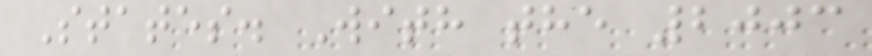States. With the 2003
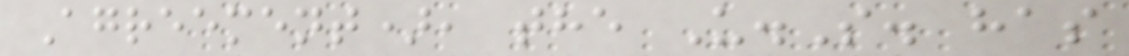Agreement), the U.S. has
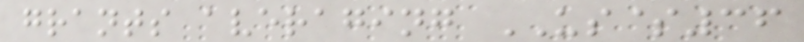grants averaging US$36
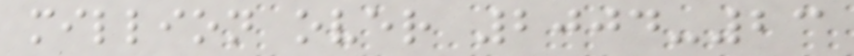million over 2004-23
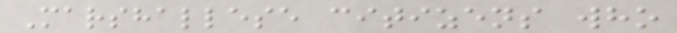Marshallese citizens who
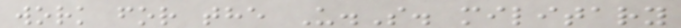work for the U.S. military
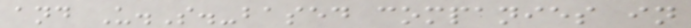and U.S.-based companies in
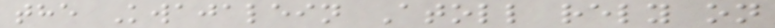the Kwajalein Atoll rely on
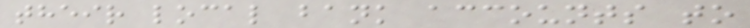their local bank accounts to
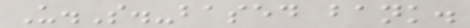U.S.-based bank.
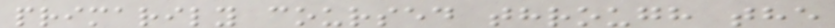primarily coursed through the
